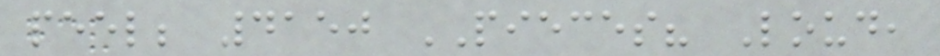peel; 4150 PIECES? Loud,
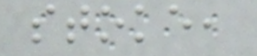stoke,
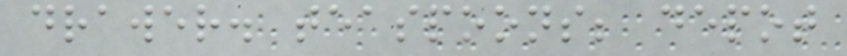drawer. teaspoons; depot
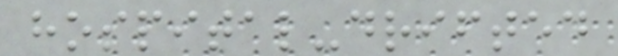hospital-drifted
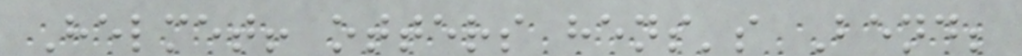Helmet! otters hens's Bend;
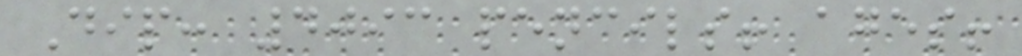Dip: 4093 pencils! ages!
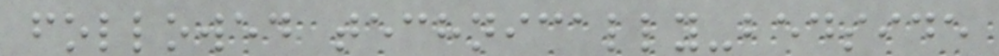followed technically-bedside
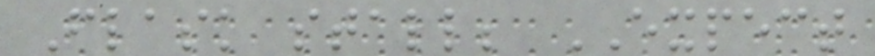Flask stall; EXPECT
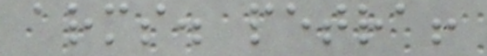arms. petra!
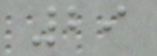29
